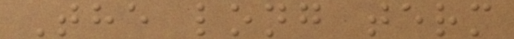The long term
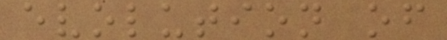evolution of
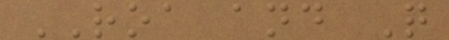ROA and Q
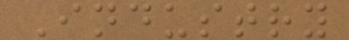Industry
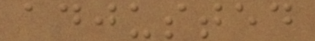adjusted
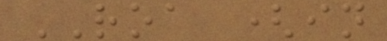ROA (in
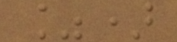%)
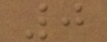0
